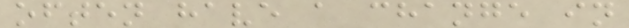often have a change in
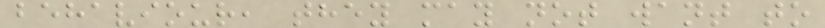behaviour, they may not want to
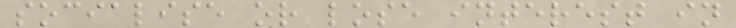socialise or lose interest in
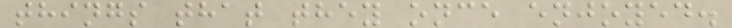things that they once enjoyed.
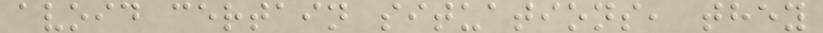avoid certain situations, they
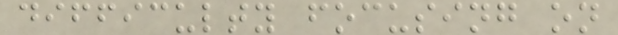difficulty focusing on
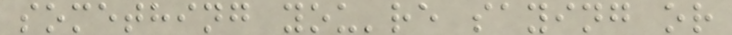something you're saying or
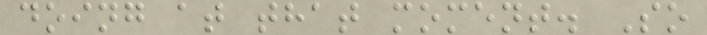doing at that moment. So
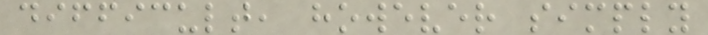difficult, however simply
